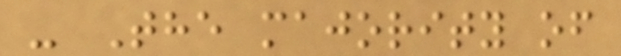- The majority of
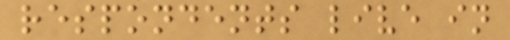respondents live in
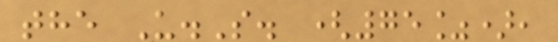the U.S. (75%),
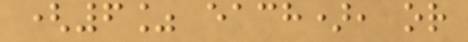(6% each), or
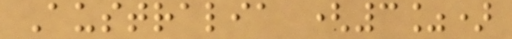Australia (3%)
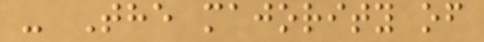- The majority of
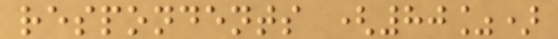respondents (80%)
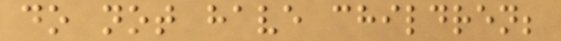do not have children;
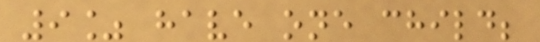9% have one child;
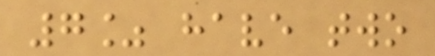7% have two
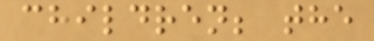children; the
